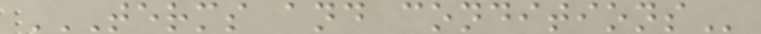TERMS AND CONDITIONS
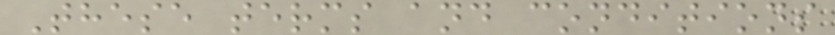These terms and conditions
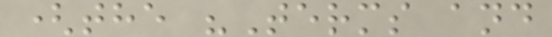(the "Terms and
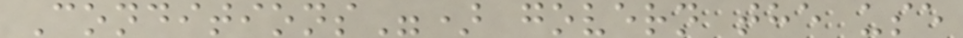Conditions") govern the use
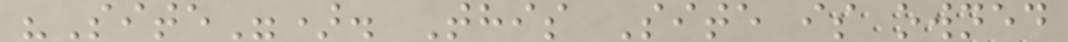"Site"). This Site is owned
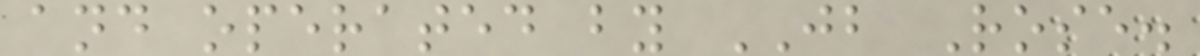and operated by JB Rose.
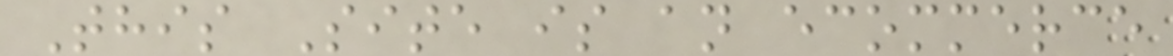This Site is an ecommerce
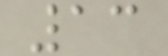13
